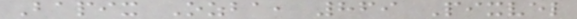Bapix Ozba, 869 Pixvel
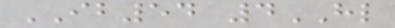IB54 4HL
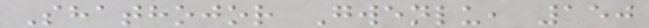Shathojor Gwenlu, 150
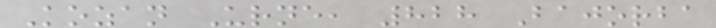Kozan Urne, 828 Bajorba
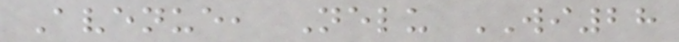Avenue, Nelu WI28
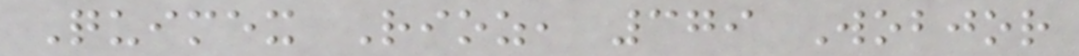Quimex Rioz, 379 Wobjor
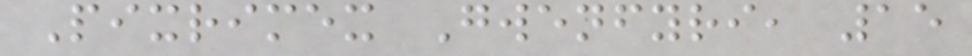Pixrimex Gwenfyri, 15
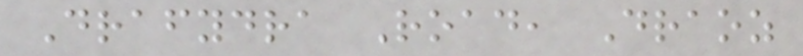Drafydra Road, Draoz
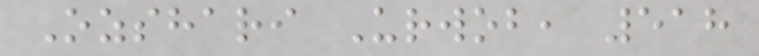Ozshari Urwob, 518
